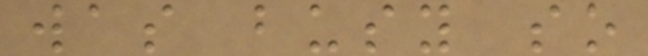was busy so
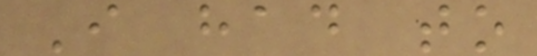I had to
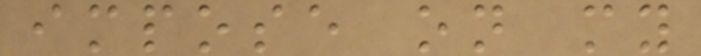impose on my
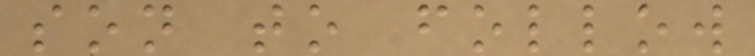son to follow
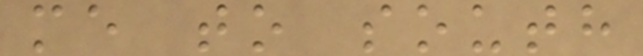me to south
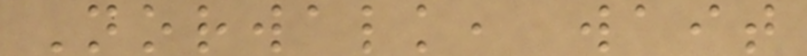Norwalk, wait
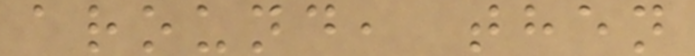around, then
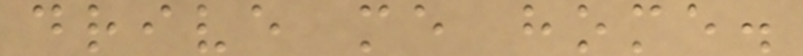drive me home.
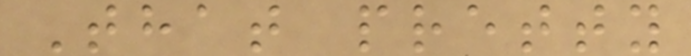That pretty
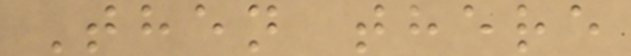Then there
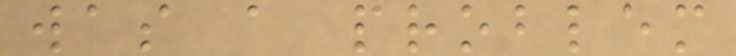was a problem
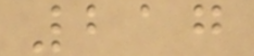217
